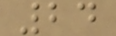24
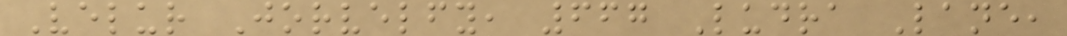Velur Jorvelfy, 667 Ludra Lane,
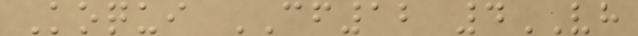Koqui CF12 4VH
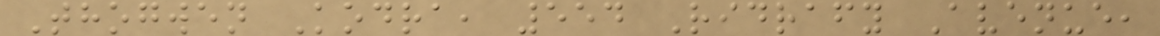Thogwen Kodra, 554 Ridrafy Avenue,
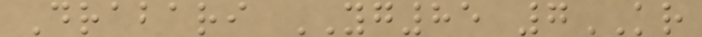Drabari YG85 7KR
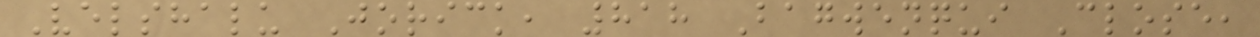Velshalu Jorick, 818 Bagwenqui Close,
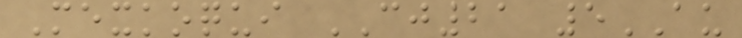Mexkoqui CJ21 5AU
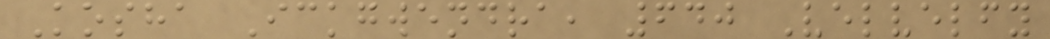Kosha Ickgwendra, 640 Velvelfy
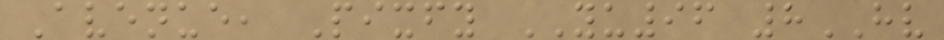Avenue, Pixfy YU96 8HV
